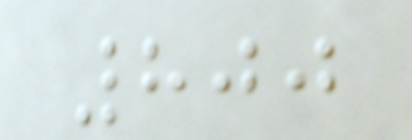800
